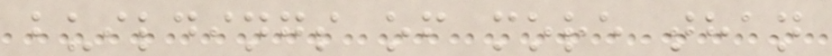buildings of more than
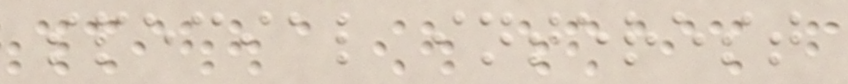special interest
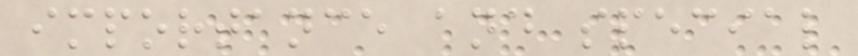importance and special
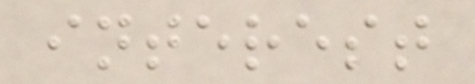interest
